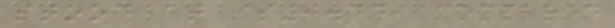stood at $0.44, compared
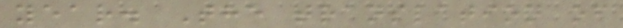year. The translation of
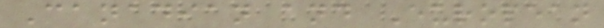Canadian and European
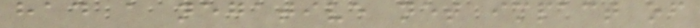had a negative net impact of
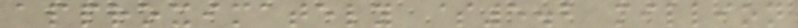approximately $5.2 million
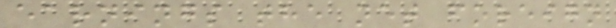earnings the net foreign
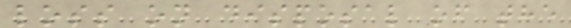loss on disposal of the
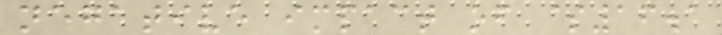negative impact of $16.1
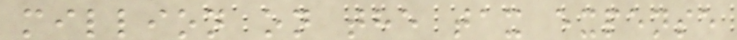million on the tax expense
